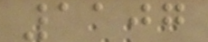1107
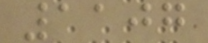1107
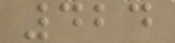424
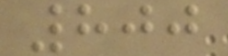800
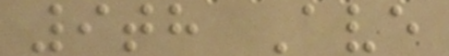9th Ave
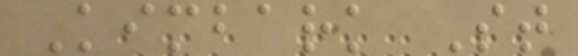Kimbark St
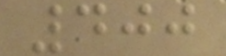400
